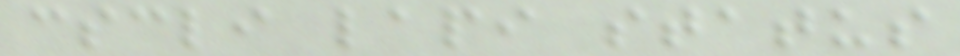cscli lapi status
